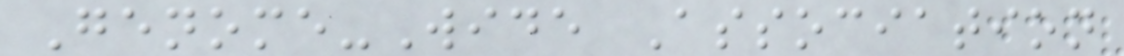Genome-Wide Association
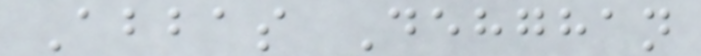Abbas Dehghan
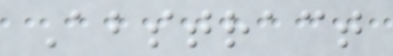Abstract
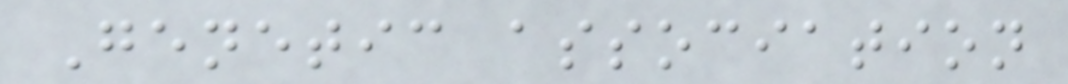Genetic association
